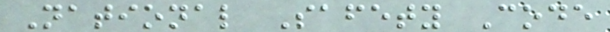National Safety Code
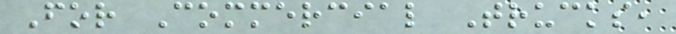For Commercial Trucks,
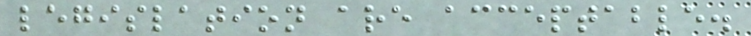legislation are acceptable.
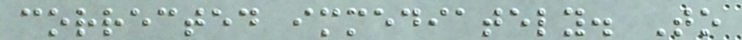corrected immediately. To
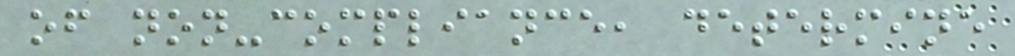of non-compliance, determine
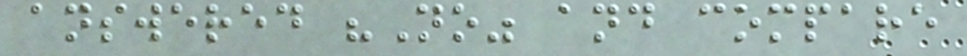answered "No" and compare
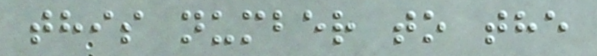this number to the
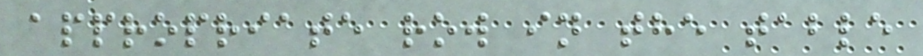appropriate row in the table
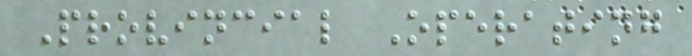Provincial Operating
